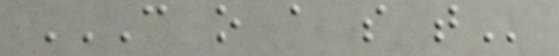C O A S T
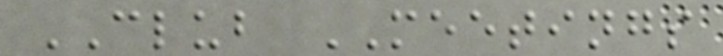CLUB MEETINGS
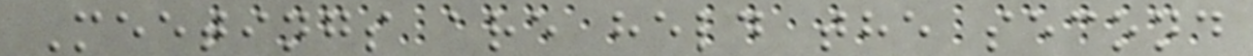Meetings are held the second
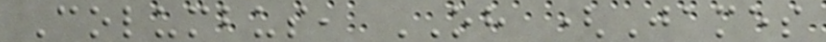Columbus, OH (James
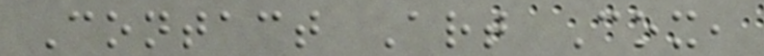Contact Art Cox,
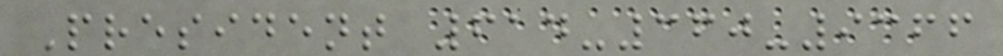President 614-360-9366
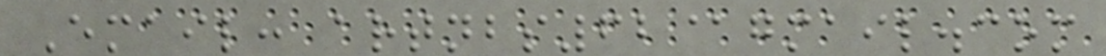Email: artnbs62@gmail.com
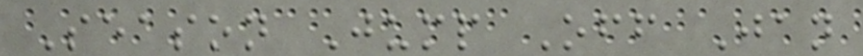Season Jump Off Jan
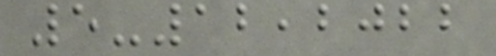5-12,2022
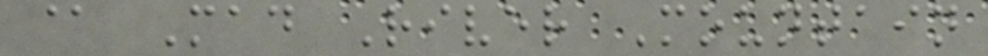@ Mad River Mountain
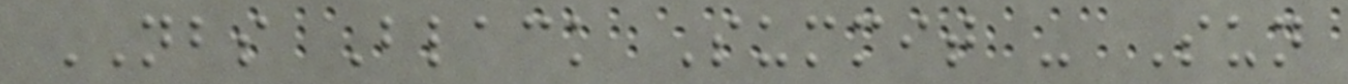NBS Black Summit - Sun
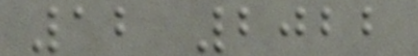12 2022
